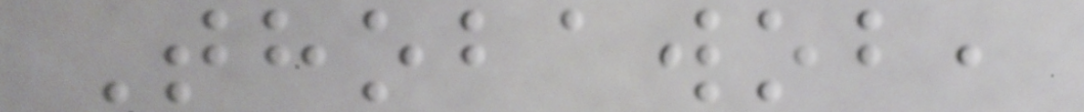Thobawob,
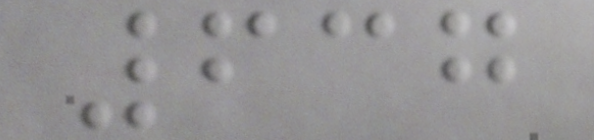637
